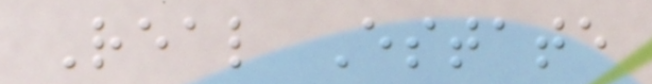Real Estate
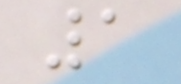1
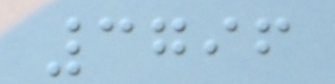3796
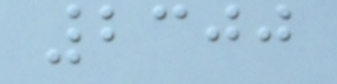2300
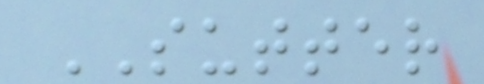SUTTER
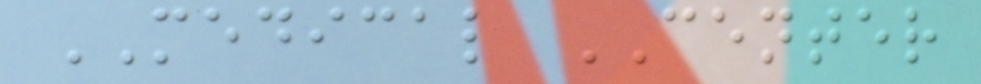MEDICAL CENTER
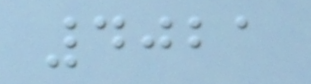4021
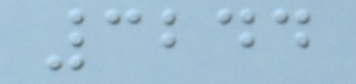3244
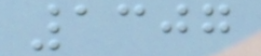1307
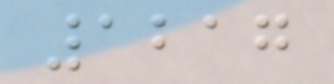1217
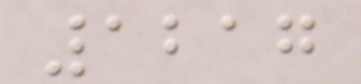1217
